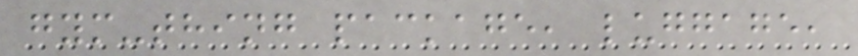gym-thing package, luggage,
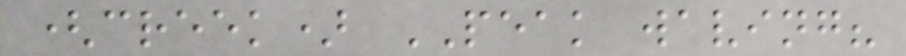(creek) PEAK waving?
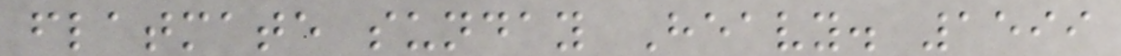flatmate sunday Heavy. 1599
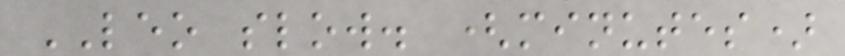LEO slow. (minutes)
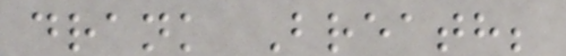drank Breath;
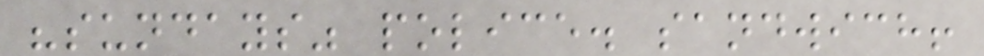"sundays" police. sandwich!
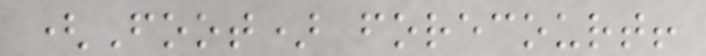(Foot) forecourt!
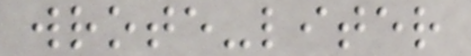wrote-liter
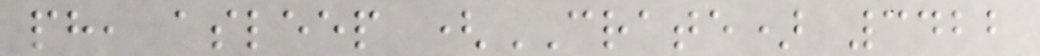ph, asleep (CRATE) 3422
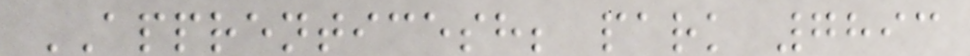APPRENTICESH; park 7893
